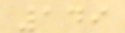149
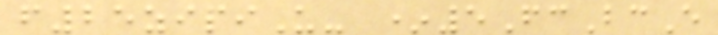f25zipiU- *5FcBcE
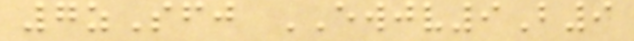7zSfj EWJV9B9
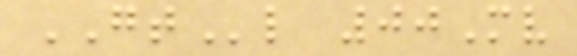GTl 00Mv
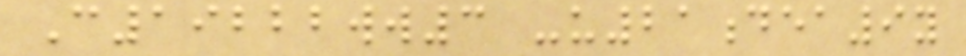C19222ww3 -u21dea9y
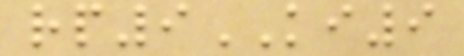rp9KI9
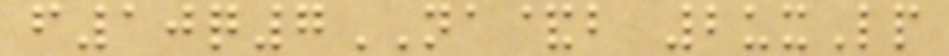f10q7NA&b 2uxLp
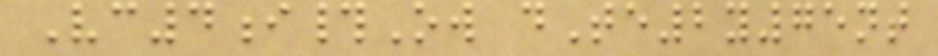Vc4i#Ow dTe2y75nt
